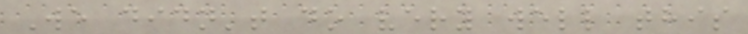We didn't do very well this
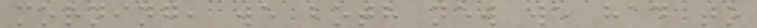morning, we both new we had to
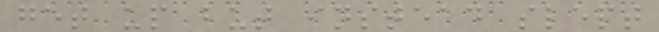get up but instead slept
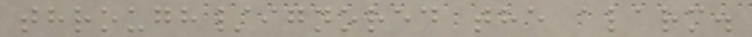through/ignored the alarm.
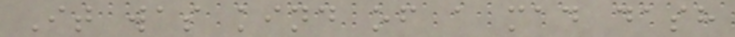It was kind of a mad dash
